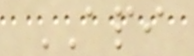API
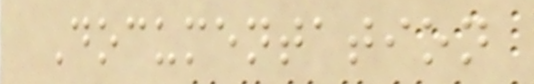Documentation
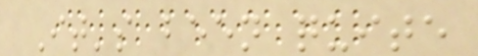It's been quite
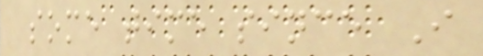some time since I
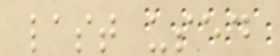last used
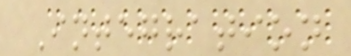Integration
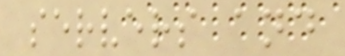servers and
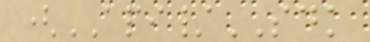(API/SDK
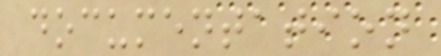documentation
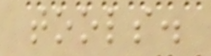tools.
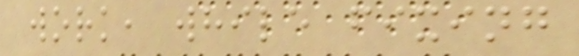work, while fixing
